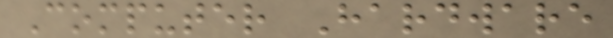Computer Hardware
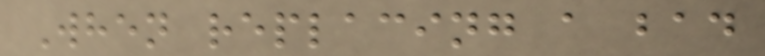When replacing a bad
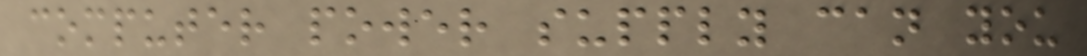computer power supply can you
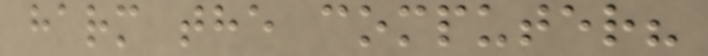harm the computer?
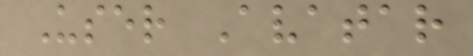User Avatar
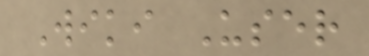Wiki User
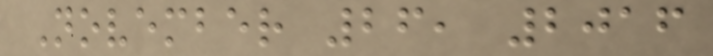November 26, 2016
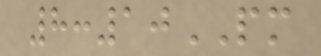8:10PM
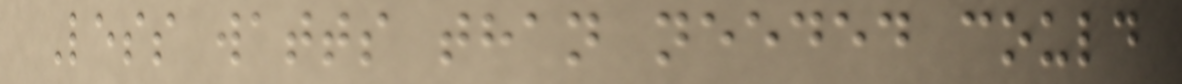Less watts than needed could
